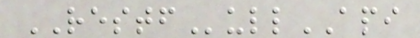RESTFullAPI
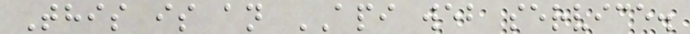This is an API web service.
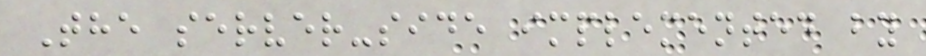The server-side implemented by
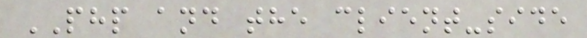PHP and the client-side
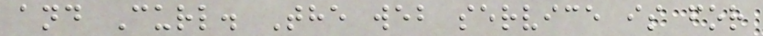and Curl. The web service is for
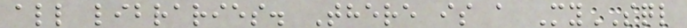all libraries. There is a MySQL
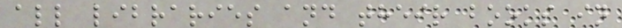all libraries and their books in
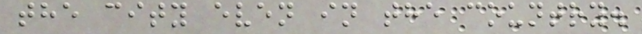the city even in the country.
